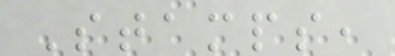Stamps,
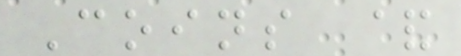Coins &
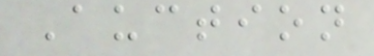Auction
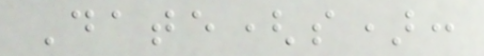Date(s):
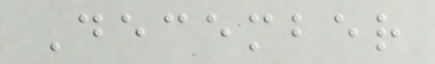December
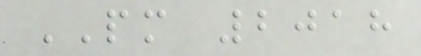PM 2018
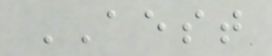AEST
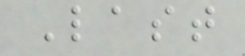Last
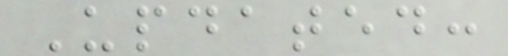Updated:
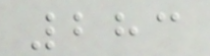283
